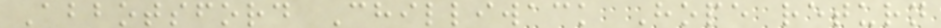Abbotsford Chilliwack Hope return
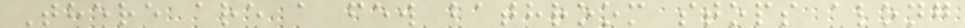There are a few bathroom stops along
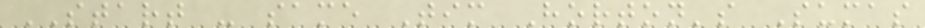START - same Tim Horton's Sumas
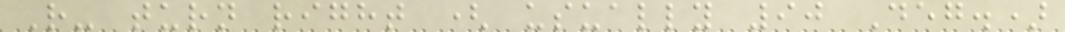R- turn right ( usually 90 Deg.)
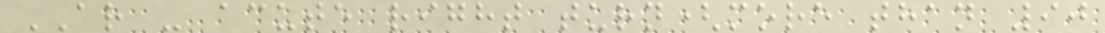AR - acute right turn(more than 90
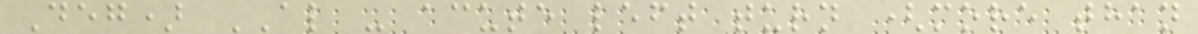Deg) AL - acute left turn (more than
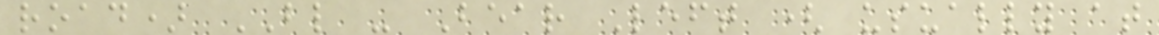road) BL - Bear Left ( usually at
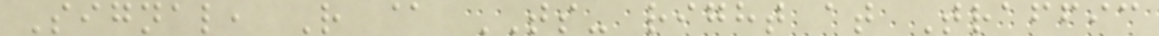Signal, R @ TS- right at Traffic
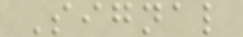Signal
